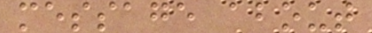message about
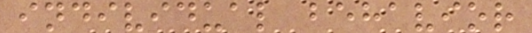individual behavior
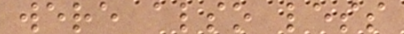were also less
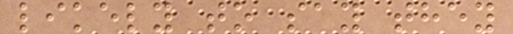likely to say they
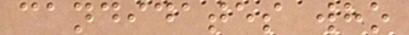candidates who
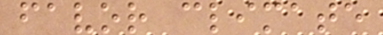favor climate
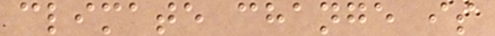climate change is
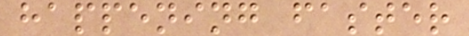happening faster
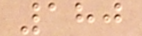180
